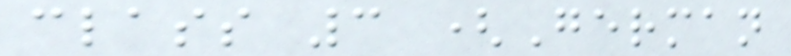class 3 (German
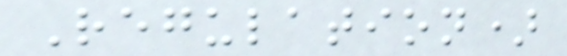Regulation)
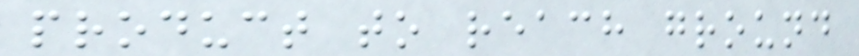product to reach ground
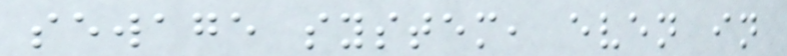sewage system, even in
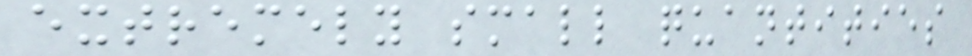extremely small quantities
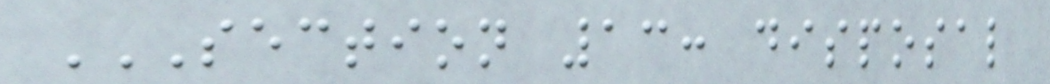SECTION 13: DISPOSAL
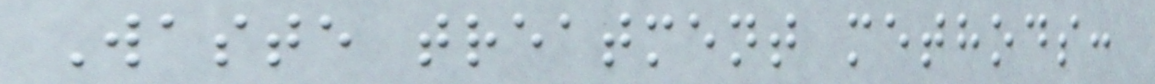Waste treatment methods:
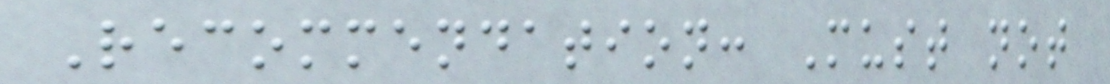Recommendation: Must not
